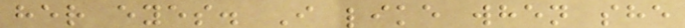her eyes. I like when she
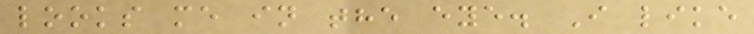looks me in the eye. I like
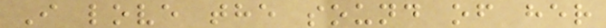I love the sound of her
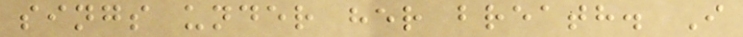sings under her breath. I
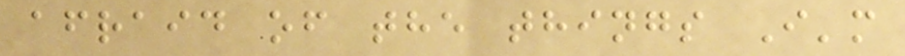afraid of the things I'm
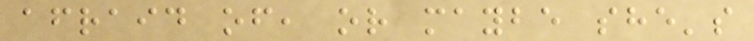afraid of, or maybe she's
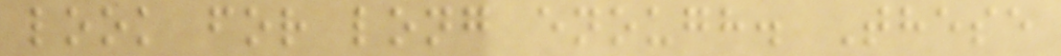look for long enough. These
